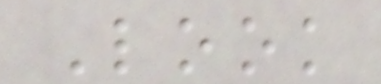Look
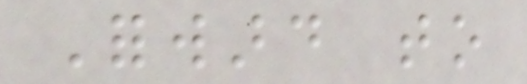Forward to
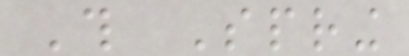This Spring
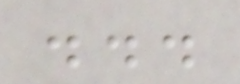...
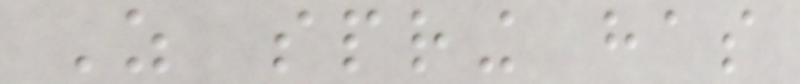As spring has
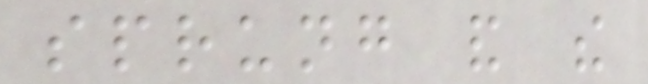sprung and the
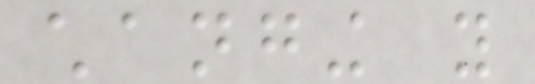changing you
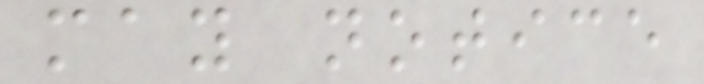may notice
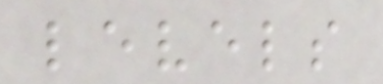levels
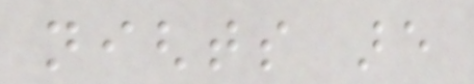nights are
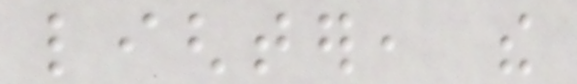lighter, the
